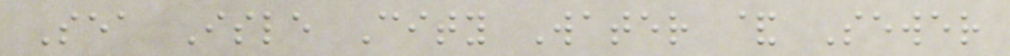Sea Isle City Water & Sewer
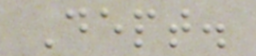Dept.
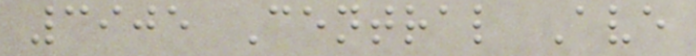3905 Central Ave
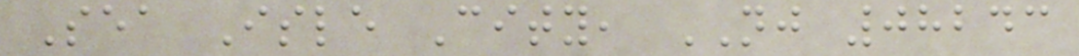Sea Isle City, NJ 08243
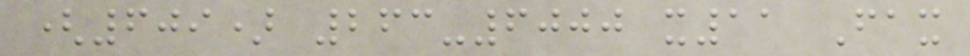(609) 263-6000 x11 Fax
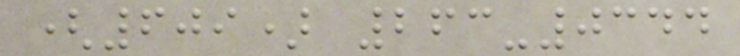(609) 263-0344
